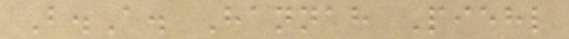B.A. Hannah Piehl
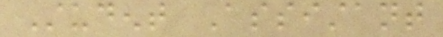Student Assistant
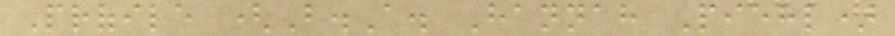Profile (B.A. Hannah Piehl)
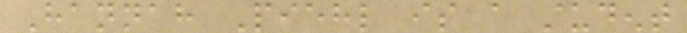Hannah Piehl is a student
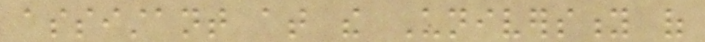assistant at the University of
